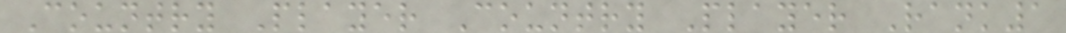Country Player Country Player Rank1
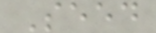Seed
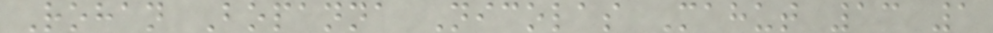Rohan Bopanna Nicolas Mahut 13 1
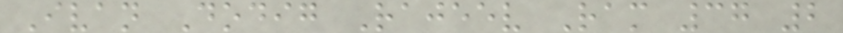Ivan Dodig Rajeev Ram 37 2
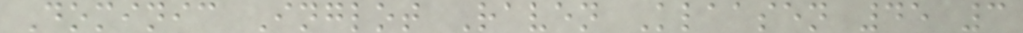Dominic Inglot Raven Klaasen 45 3
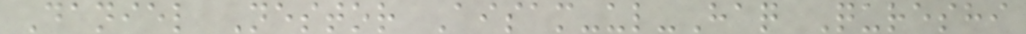Daniel Nestor Aisam-ul-Haq Qureshi
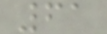61
